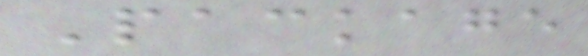Package
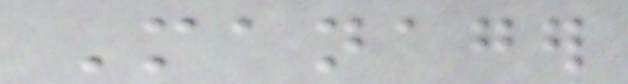Manager
